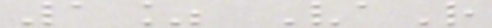1% VaR
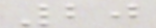20
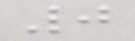0
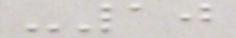-10
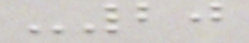-20
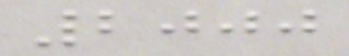2000
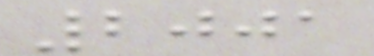2001
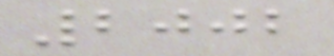2002
